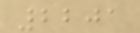2201
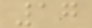17
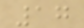17
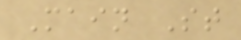Main St
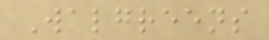Walgreens
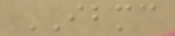IBMC
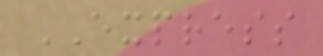EXPRESS
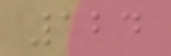124
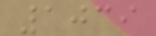1039
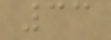33
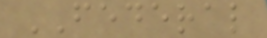FEDERAL
